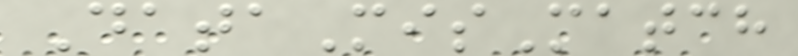DataMisMatch
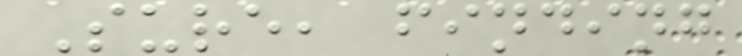Sure, finding
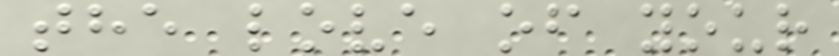the love of your
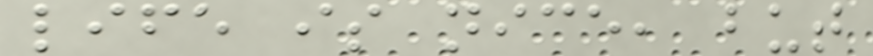life is nice, but
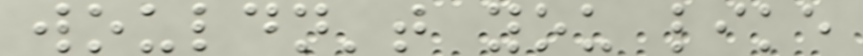wouldn't you like
